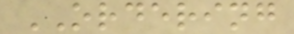ORDERING
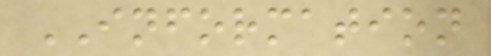INFORMATION
